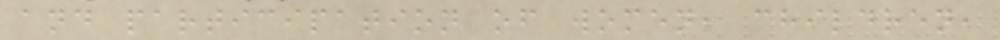and participation of women, children,
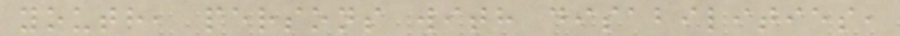youth, persons with disabilities,
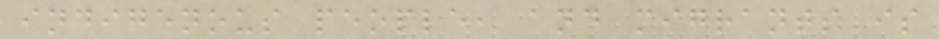indigenous people, and migrants is
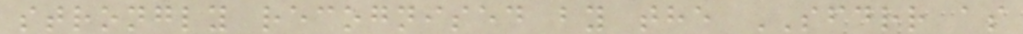strongly recognised by the SFDRR as
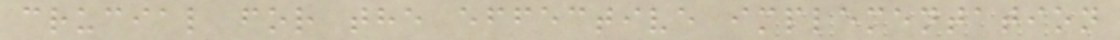crucial for the effective implementation
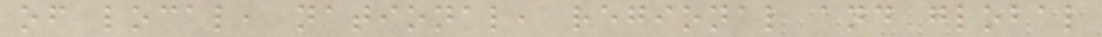of local, national, regional and global
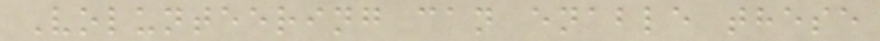Volunteering can enable these
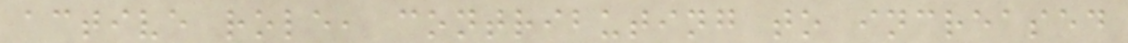active role, contributing to increased
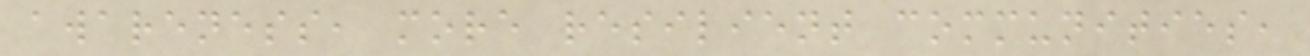awareness, more resilient communities,
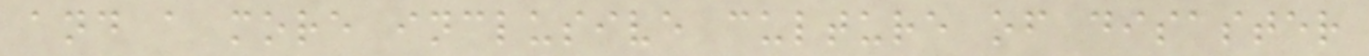and a more inclusive culture of disaster
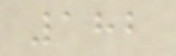182
